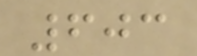603
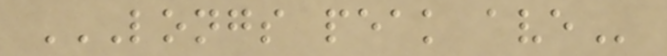LONGS PEAK AVE
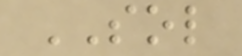SOL
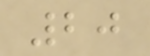20
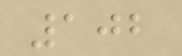102
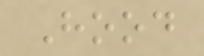Hood
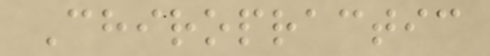Chiropractic
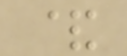&
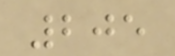205
